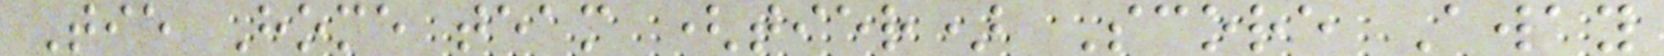Tie Home team (tier) Score Away
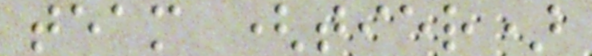team (tier)
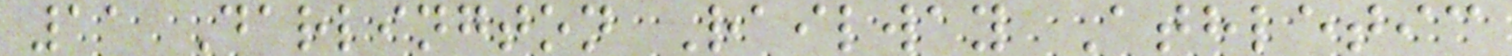11 Darlington Railway Athletic
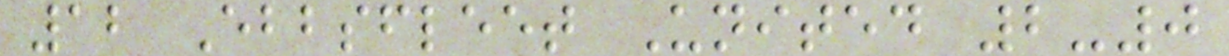12 Ebbsfleet United 2-0
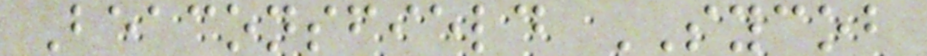Beaconsfield SYCOB
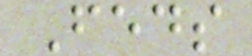Feds
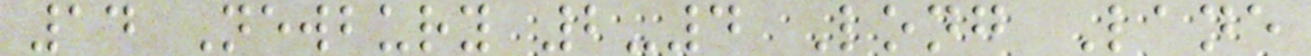14 Newbury 2-4 Long Lane
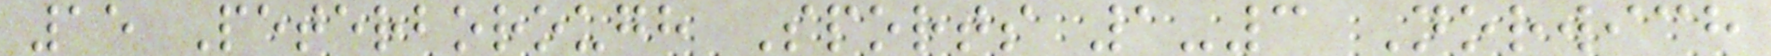15 Peterborough Sports 1-3 Norwich
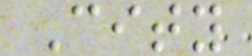City
